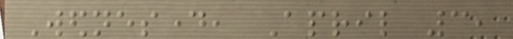Wednesday, April 3,
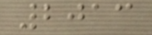2013
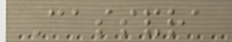Cassandra
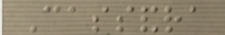Cassandra
